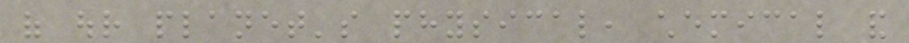of our planet's physical, chemical and
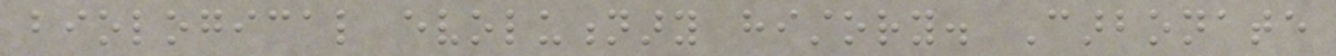biological evolutionary history. Carbonate
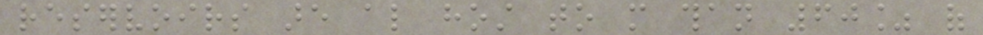reservoirs are also host to more than 60% of
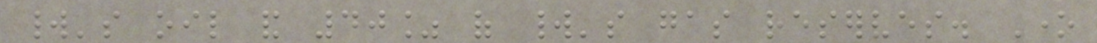world's oil and 40% of world's gas reserves. One
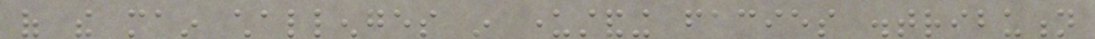of the main challenges in understanding facies distribution
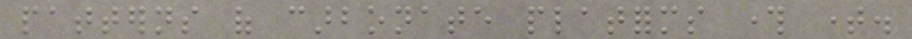patterns of carbonate platforms through time.
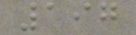197
